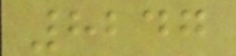8247
